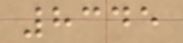8345
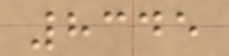8345
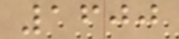1600
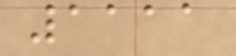1111
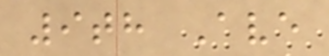9th Ave
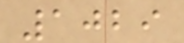1029
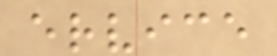ervice
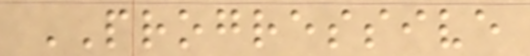PROGRESSIVE
